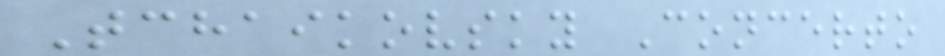Tchaikovsky Concerto
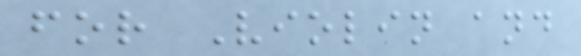for Violin and
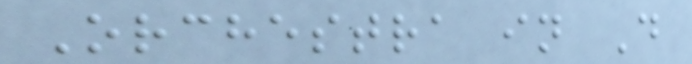Orchestra in D
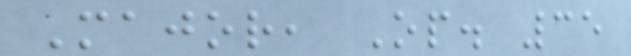Major, Op. 35
